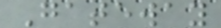Gateway
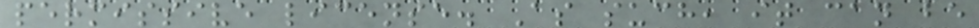permissive license. As such, it can be
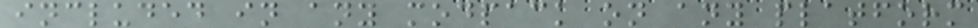included in any modpack on any platform
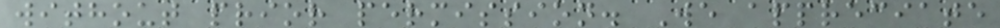without prior permission. We appreciate
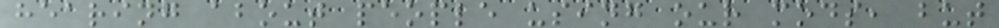hearing about people using our mods, but
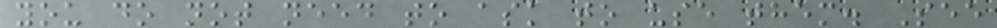you do not need to ask to use them. See
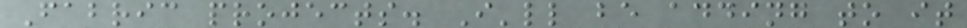Fabric projects. I'll be adding to it
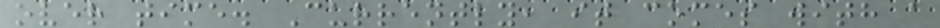over time. Currently, it comes with a
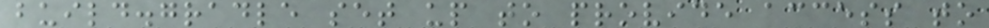build.gradle set up to provide access to
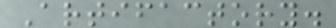Artifactory.
